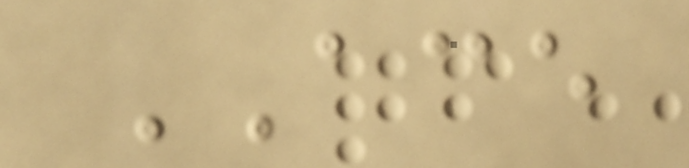ACE
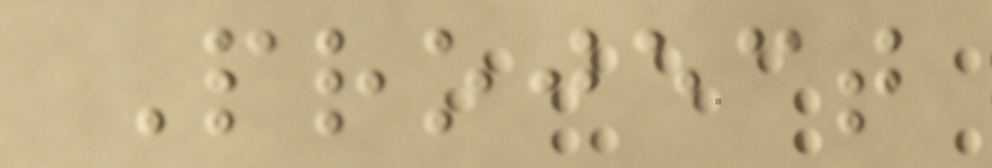Project
